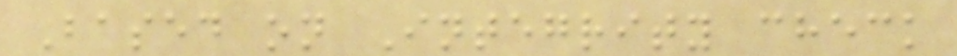Based on Integrity check
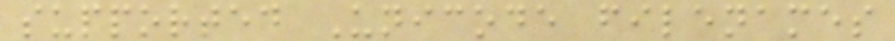supported Unicode filenames
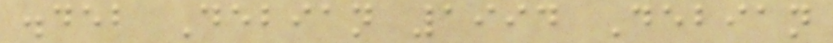.deb Debian 1994 Debian
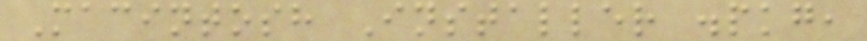Macintosh Installer .pkg,
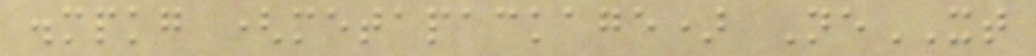.mpkg (metapackage) NeXT
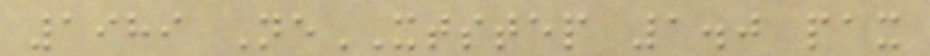1989 NeXTSTEP 1.0 pax
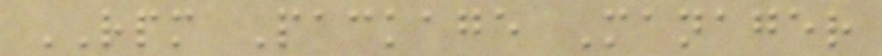RPM Package Manager
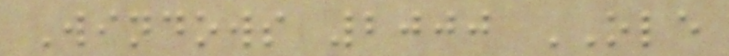Windows 2000 OLE
